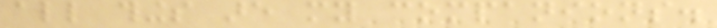all things are my companions.
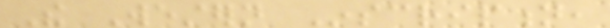The Western Inscription,
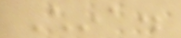China.
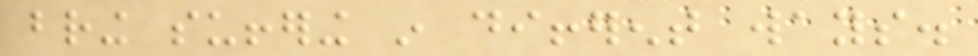bring suffering in different ways.
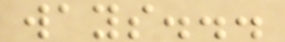ways...
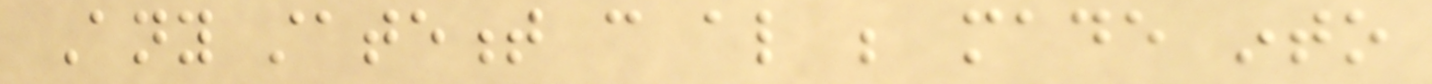Any statement can also be made into
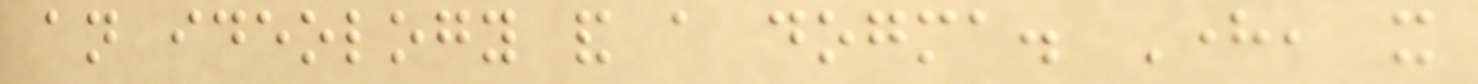an ideology and a dogma. Here, it
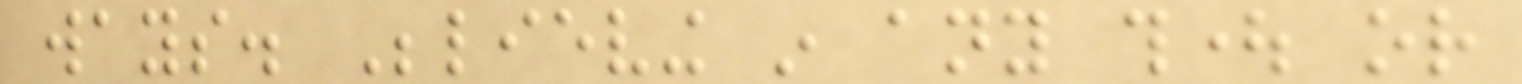ways. Believing in any thought or
